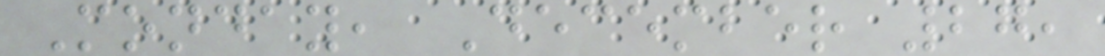Monday, December 27,
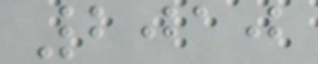2010
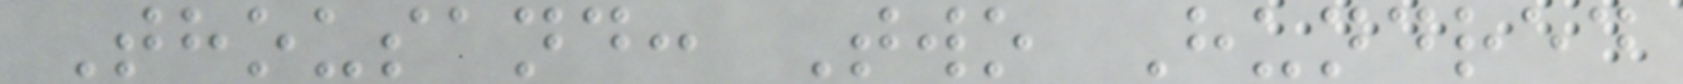Thousand: Two Hundred
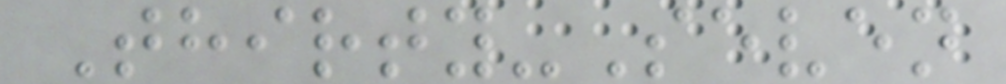Thirty-Seven
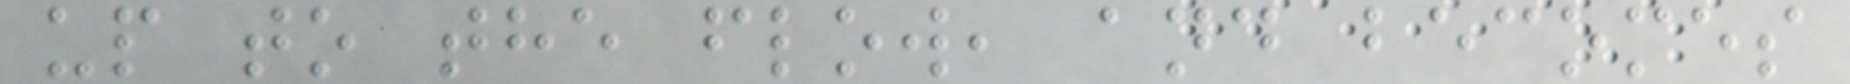up to the flow, and becomes
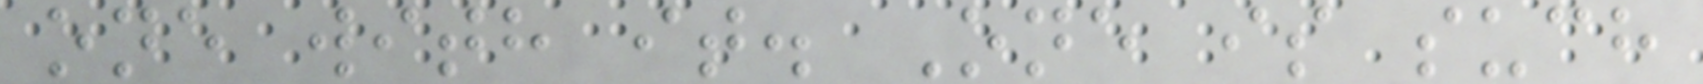one with it. One is such
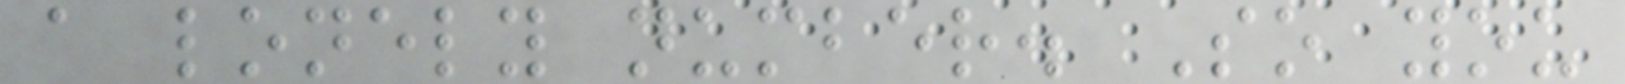a lonely number. So you
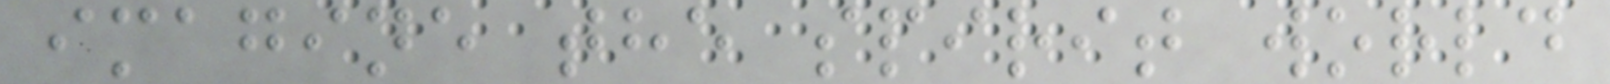imagine the spirit world
